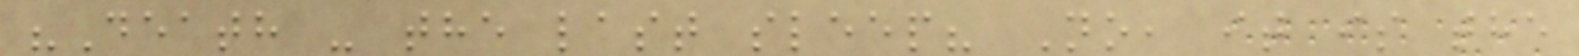"Death - the last sleep? No, it is the
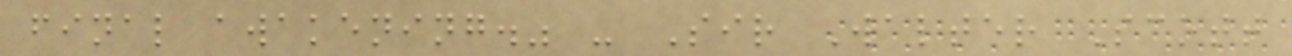final awakening." - Sir Walter Scott
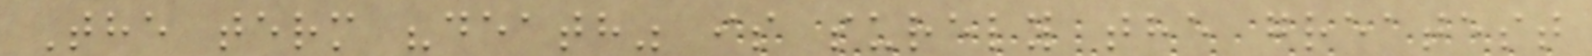The term "death" is surely the greatest
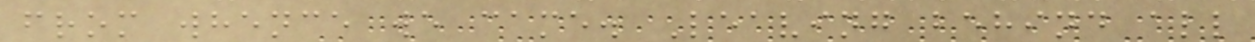from whence we came. Leaving behind all
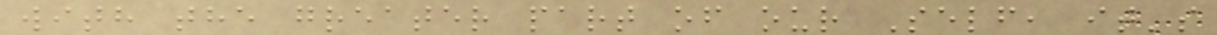with the greater part of our Self, it's
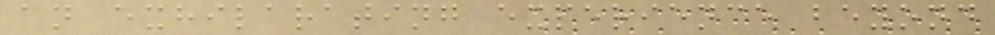an exhilarating experience beyond
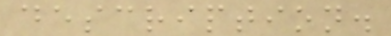description.
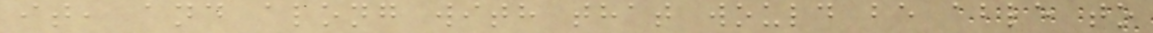it, and along with that would be able to
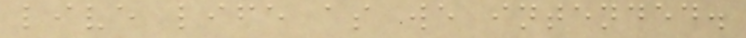live life as we intended.
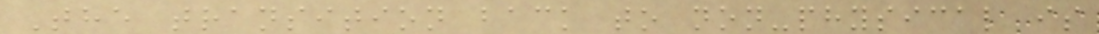The transition back to non-physical is
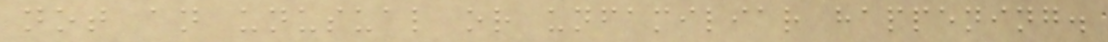not an unusual or unfamiliar happening.
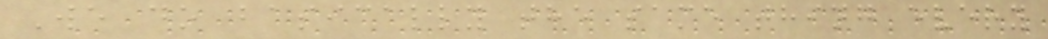We do basically the same thing every
